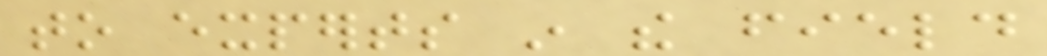to experts in the field
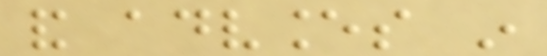and advances in
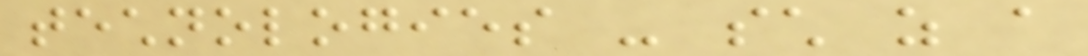technologies - such as a
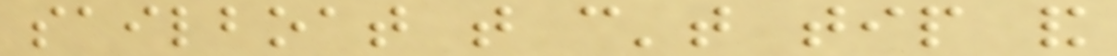sailboat that can't tip and
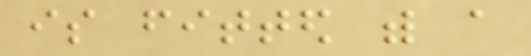is fitted with a
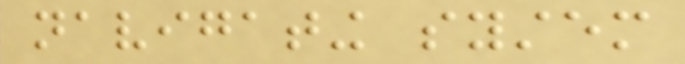navigating system
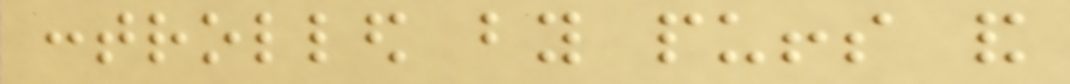controlled by puffs and
